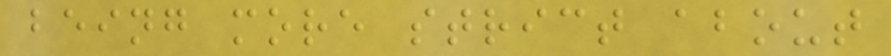being more strict about
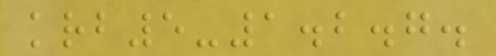krb5-1.2.7.
